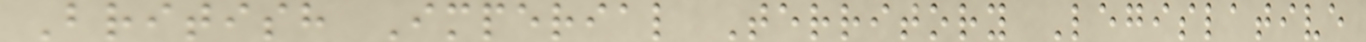British Imperial Territory Legislative
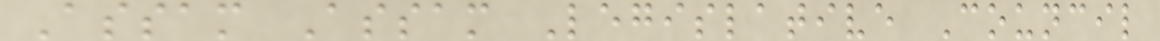Assam Assam Legislative Council
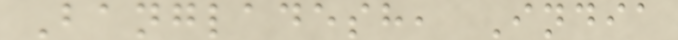Bangladesh, India
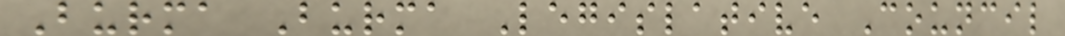Burma Burma Legislative Council
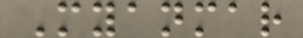Myanmar
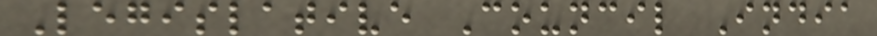Legislative Council India
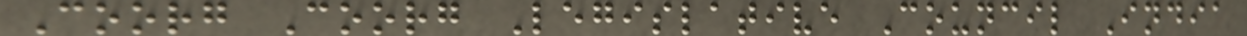Coorg Coorg Legislative Council India
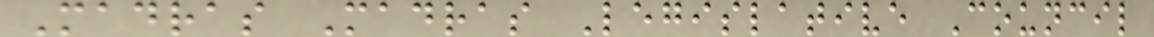Madras Madras Legislative Council
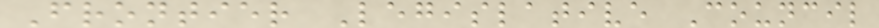Frontier Legislative Council
